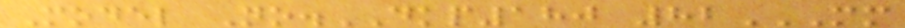Model No.DKP180 82MM
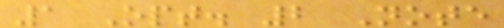1 Opt. 2 Note
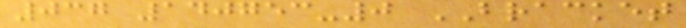037 140753-0 BRACKET
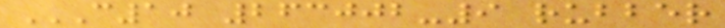C10 263002-9 RUBBER
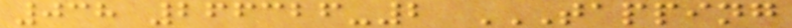038 266326-2 TAPPING
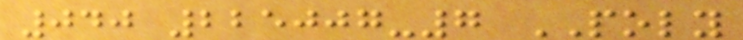040 225007-7 POLY
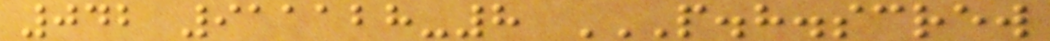042 911128-8 P.H.SCREW
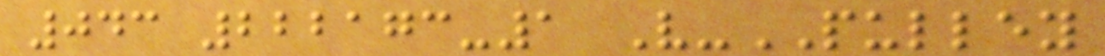043 222173-1 V-PULLEY
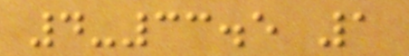4-33.5 1
